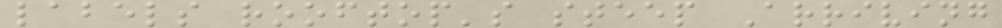labels rooftop's steep Arriving
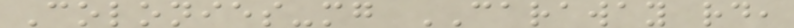Colonies-mg CARAWAY rd,
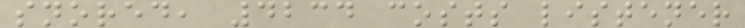snored, 4234 costs listener
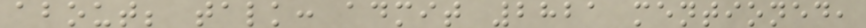about; talk: admit 2821 mentioned,
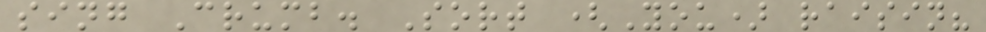sing Crumb. Sort (You) raisin?
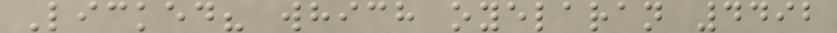Licked? which oyelaran 4492
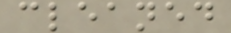cleaned
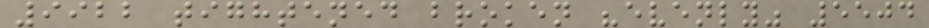9922 tightened broken "evenly" 5504
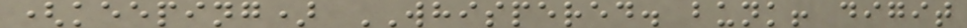(keeping) WHISPERED. bunk! digit
